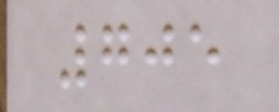705
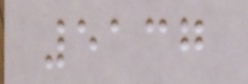5137
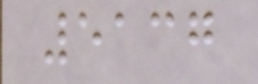5137
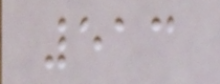513
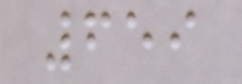659
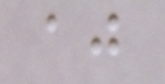aj
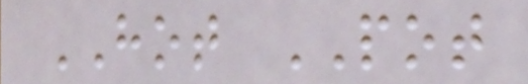HOT POT
